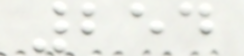254
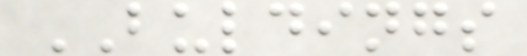BULDINGS
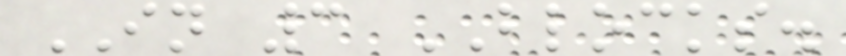IN 3 BLOCKS.
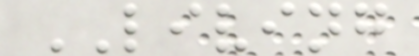LIVING
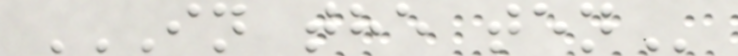IN THE TEN
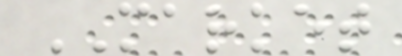MARKET
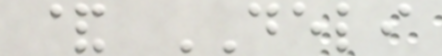& DELI
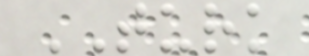TURK
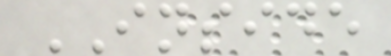INSIDE
